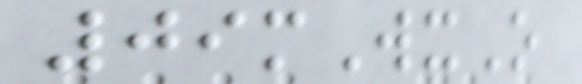09mWxO
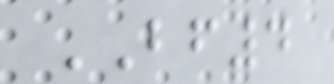BF4
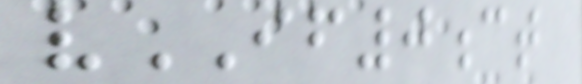vIF0ct
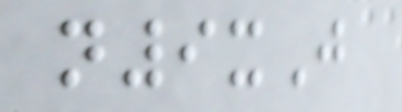n9xJ
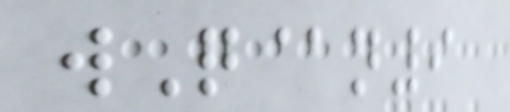wQ@n9
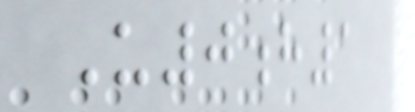U0h1
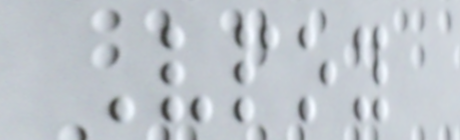Vpoy
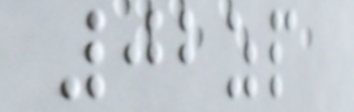02zp
